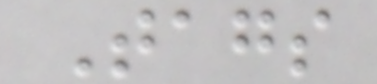Tags
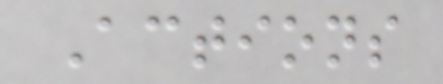Actions
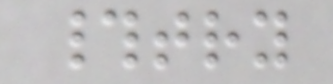#try
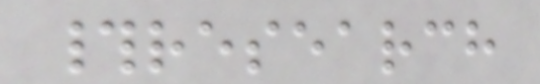#research
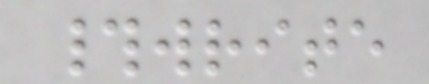#write
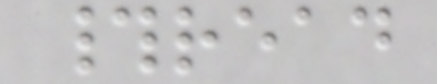#read
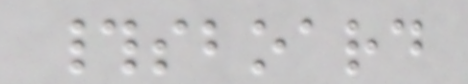#sboard
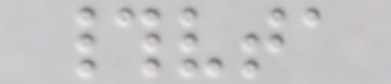#vta
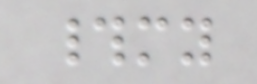#my
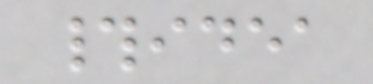#idea
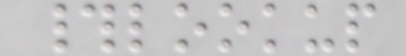#lookup
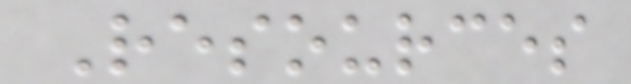Resources
